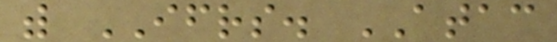with IFRS. ATAC
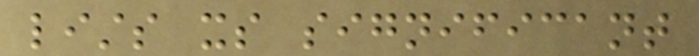lists its significant
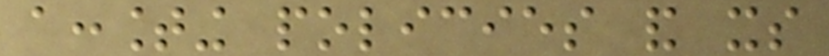accounting policies and its
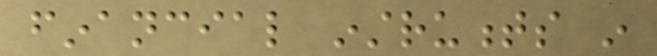financial instruments in
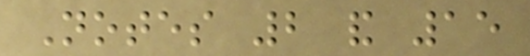Notes 2 and 15
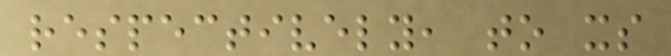respectively, to its
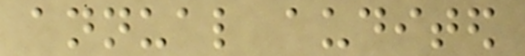annual audited
